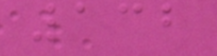132
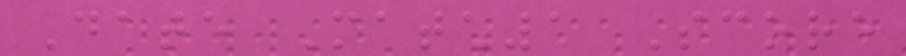Date Match1 Score
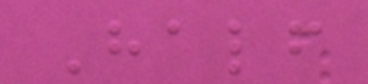Half
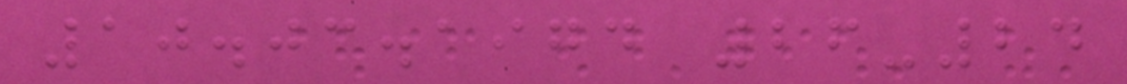10.03.1974 26-24
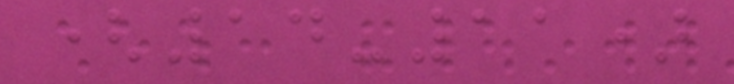(14-11)
